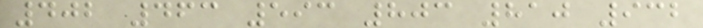402 463 593 803 810 932
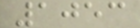1053
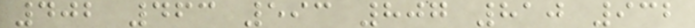402 463 593 807 810 932
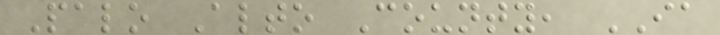Palo Alto County, IA
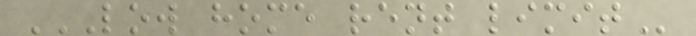LOW HOME RENT LIMIT
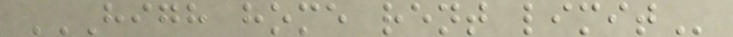HIGH HOME RENT LIMIT
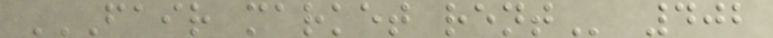FAIR MARKET RENT 402
